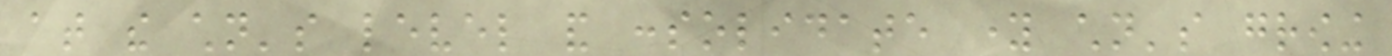at the children's level and consolidate young children's growing
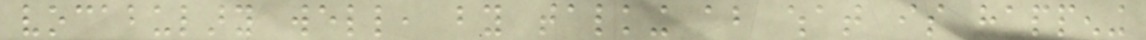vocabulary well, by talking about what is happening
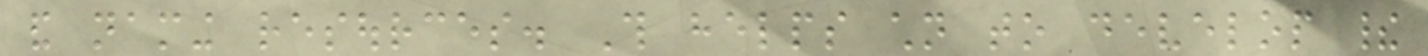and naming resources. This helps children to develop their
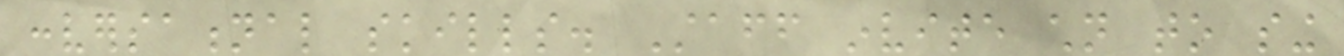conversational skills. Staff invite children to sing
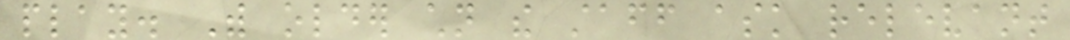play. With older children the staff ask relevant
